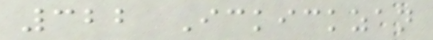322 Ickickzan
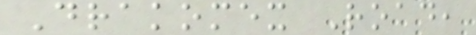Drakomex Road,
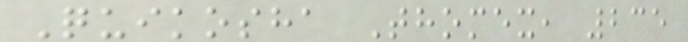Quikosha Thomex, 235
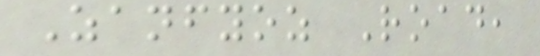Zanfyoz Road,
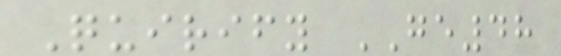Quirify GE48
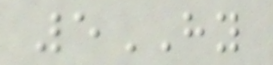5HY
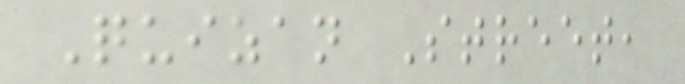Quizan Street,
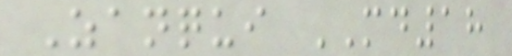Zanqui MD18
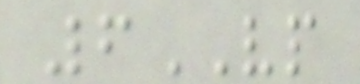6VP
